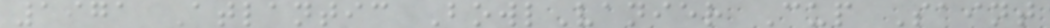1971 Atlantic BowlVanier Cup Saint
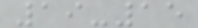19-15
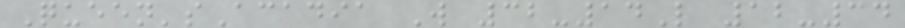Queen'sAcadia W 32-14L 12-34
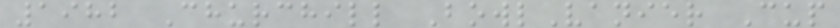1982 Churchill BowlVanier Cup
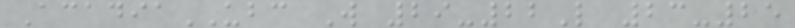AcadiaUBC W 29-22L 23-25
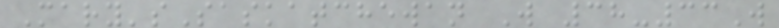Mary'sSaskatchewan W 38-33W
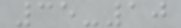35-10
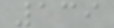139
